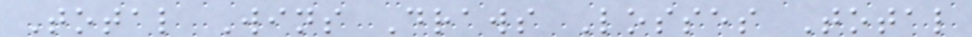Total Wins Draws Losses Total
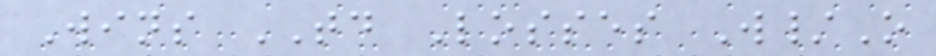Wins TD Losses W/O
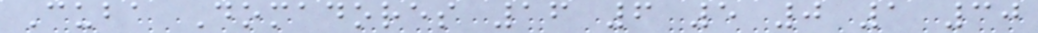Cuba Domadores 16 6 5 0 1 30
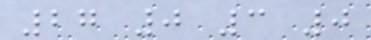27 0 3 0
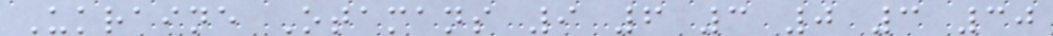Ukraine Otamans 9 6 3 0 3 30
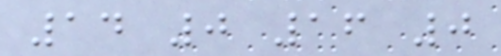14 0 16 0
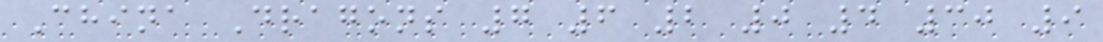China Dragons 7 6 2 0 4 30 9
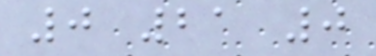0 21 0
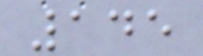145
